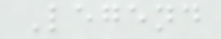Legend
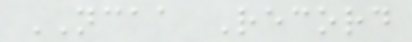NCAA Record
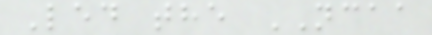Led the NCAA
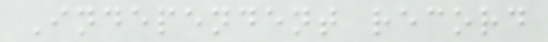Independent record
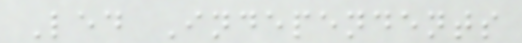Led Independents
